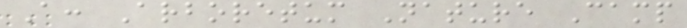A: Arboretum Nature Camp
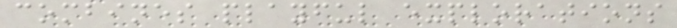combines playful explorations
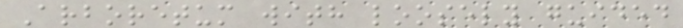Arboretum with loosely guided
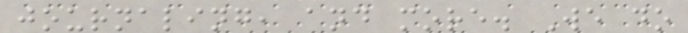journaling, and more. We do
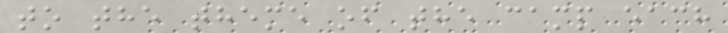to the theme of the camp each
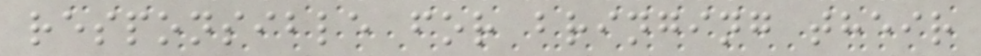responsible for bringing their
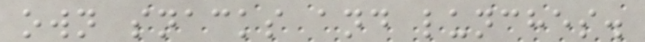own snacks and lunches.
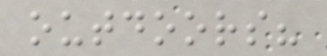outdoors?
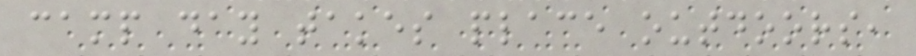camp day takes place outdoors,
